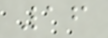16
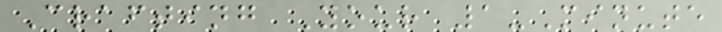Crafting Your 1-Minute
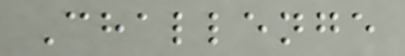Challenge
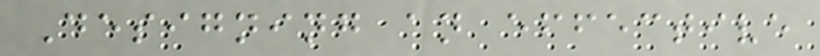Designing an effective
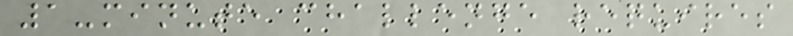1-minute challenge requires
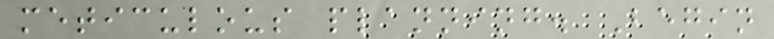meticulous planning. Begin
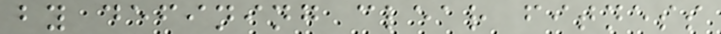by defining clear fitness
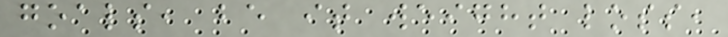goals, be it weight loss,
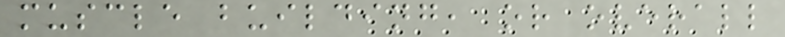muscle building, or overall
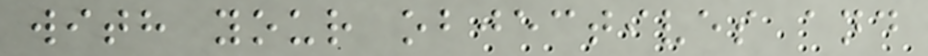with your objectives and
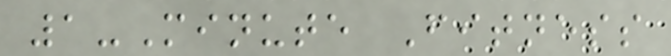1-Minute Fitness
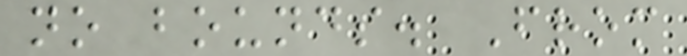no bounds. From
